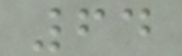64
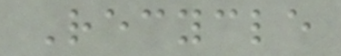Recycle
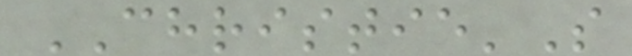CHRISTIE'S
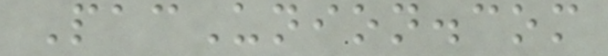PacUnion.com
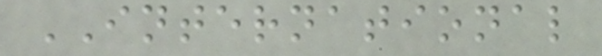INTERNATIONAL
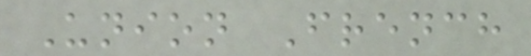Union French
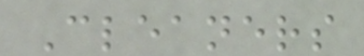Cleaners
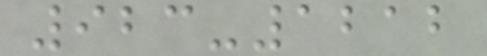923-1212
